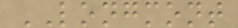LONGMONT
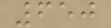650
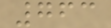763
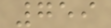759
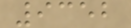9352
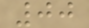00
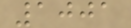1001
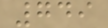749
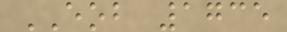EOB 1735
